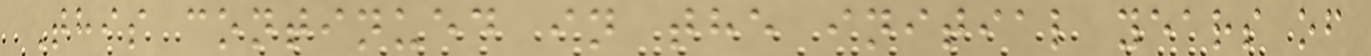This continued in the initial years of
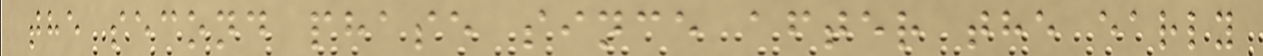the second phase since after the early
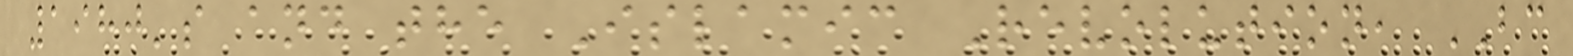1980's and the Islamic Revolution, BC
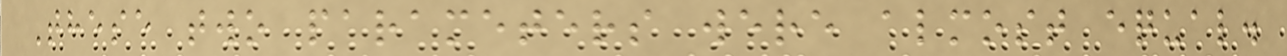These two parameters were almost equal.
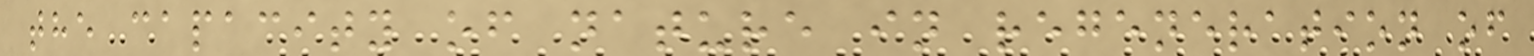the capacity of nature in regeneration of
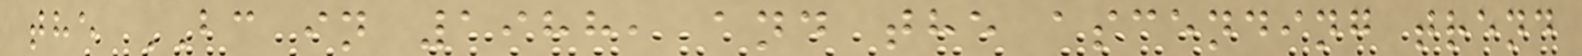the BC in 1988, and the ascending trend
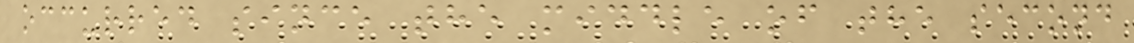occurred since the middle of the second
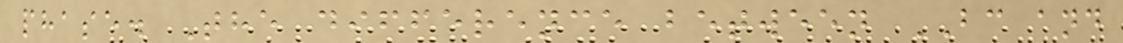phase. The difference between BC and
